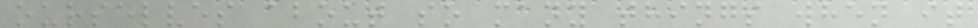ourselves about so many things when it
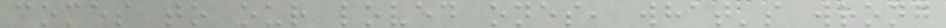comes to our loved ones, what's wrong
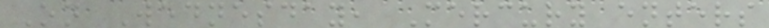On Wednesday, Mercury enters
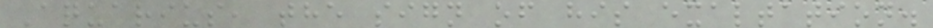Aquarius, the sign of his exaltation.
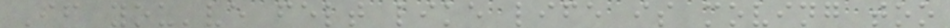If you've felt like life is moving too
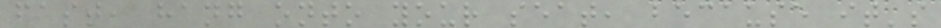fast, hang onto your seat, because it's
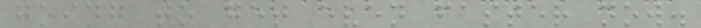going to get even faster now.
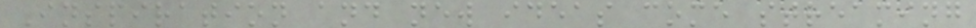Inspiration and new ideas come streaming
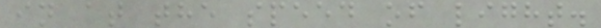in at the speed of light.
